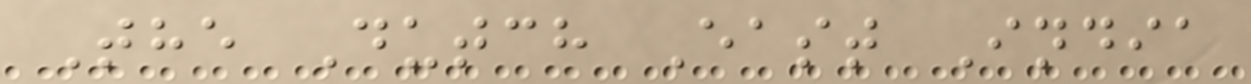The Dutch East India
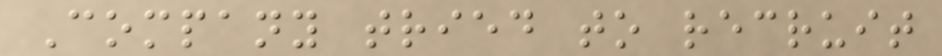Company tried to recruit
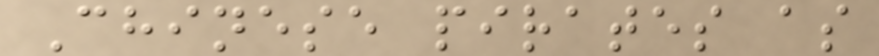Chinese pirates as
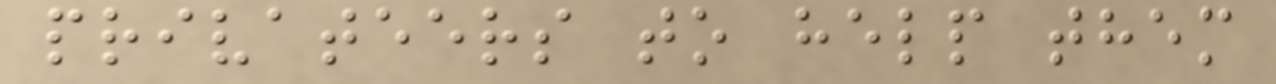privateers to help them
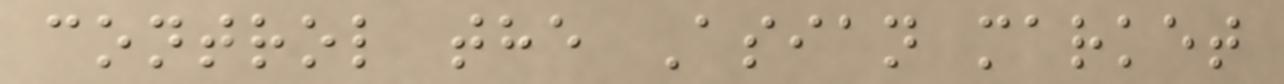control the Asian market
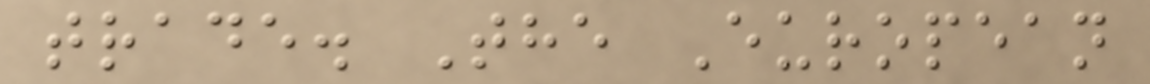trade. The European
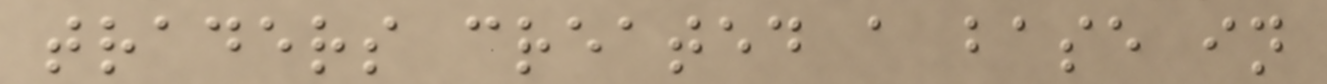traders created a base in
